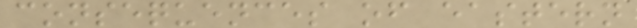consequences of eastern
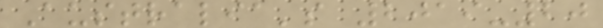Australia's 2019-20
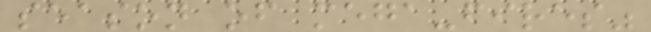season of mega-fires"
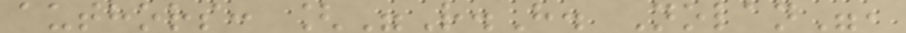authors: ["R.H. Nolan",
